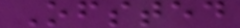Ofsted
